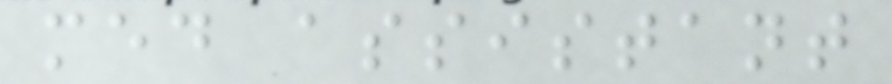med assistant
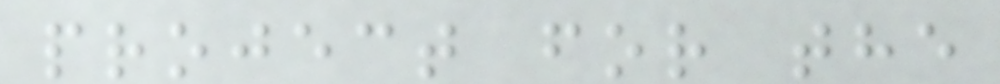project for the
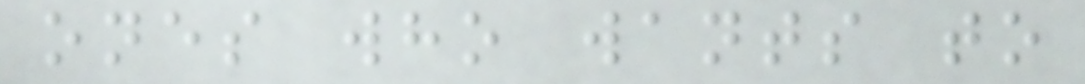ones who wants to
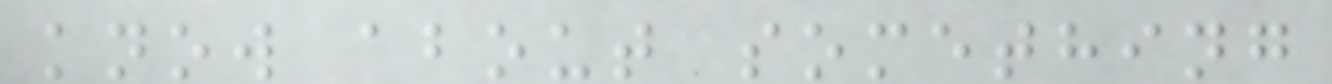know about something
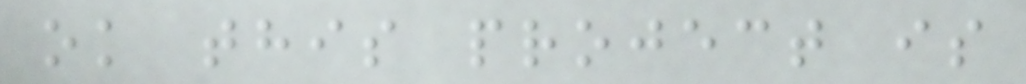ok this project is
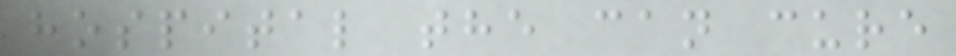hospital the can cure
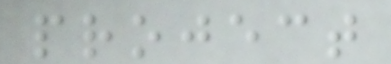project
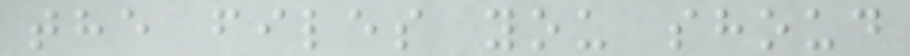the files you shoud
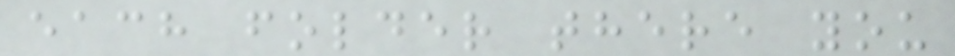each folder there you
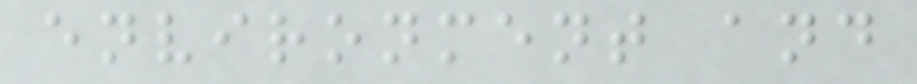environment and
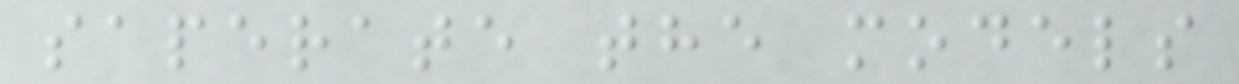saperate the models
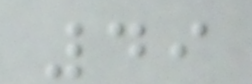49
